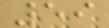59
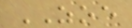ZOE
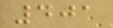401
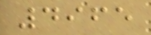4965
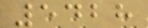5428
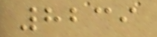8239
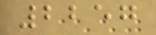2257
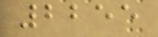2255
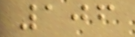106
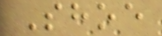Shoe
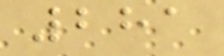281
